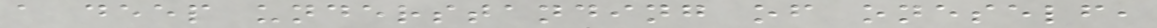a deep understanding of oneself,
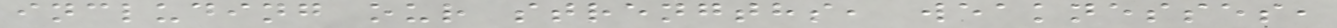including our strengths, weaknesses,
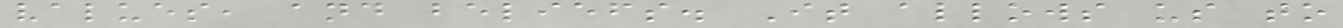values, and beliefs. It allows us to
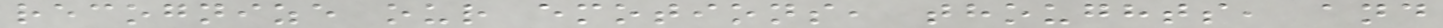recognize our emotions, thoughts, and
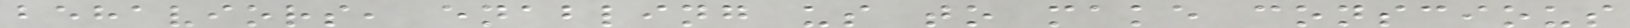behaviors, enabling us to make conscious
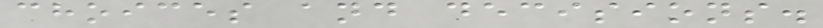choices and decisions.
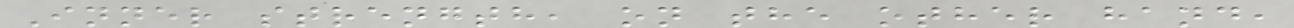Inner strength, on the other hand,
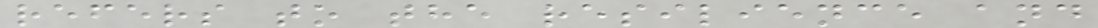refers to the resilience and
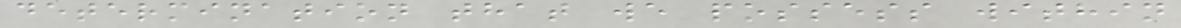determination that we possess within
